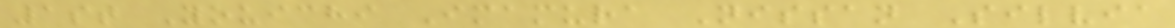1st Youichi Imamura Nissan Silvia
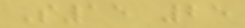S15 25
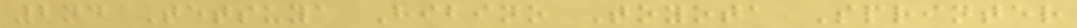2nd Tetsuya Hibino Toyota Sprinter
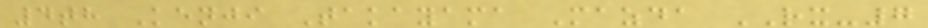4th Kenji Takayama Mazda RX-7
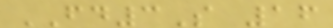FD3S 16
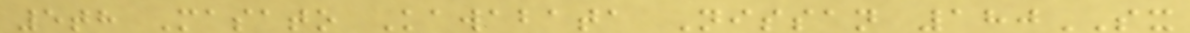5th Masato Kawabata Nissan 180SX
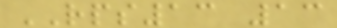RPS13 13
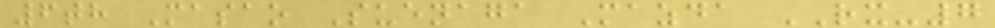6th Masao Suenaga Mazda RX-7
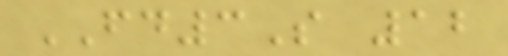FD3S 12
